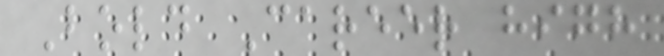Bold Career high
